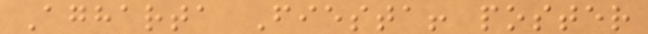Agharta Fiesta! poster
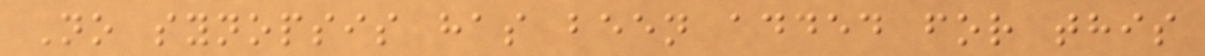No synopsis has been added for this
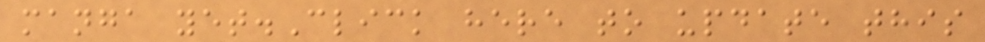manga yet.Click here to update this
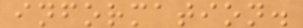information.
